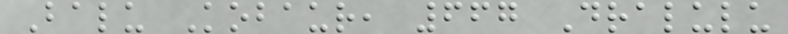Balu Kobaur, 667 Dralulu
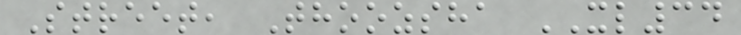Street, Thoozsha XL34
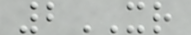2XR
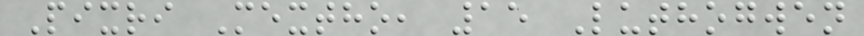Pixri Mextho, 15 Luthogwen
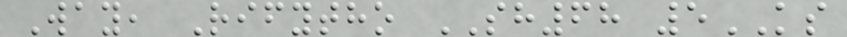Way, Rifytho SH68 5KS
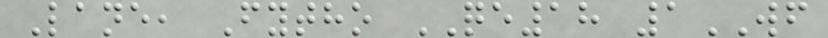Lane, Fytho QE18 1WF
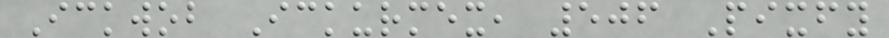Ickwob Ickurmex, 506 Pixfy
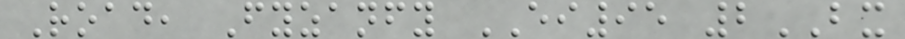Road, Fyzanfy EI95 2BX
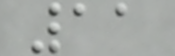11
